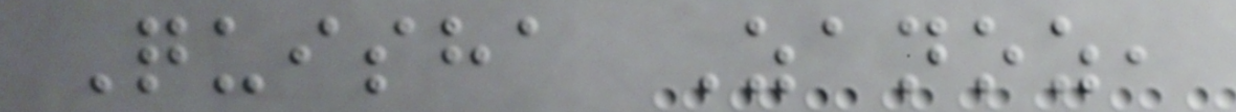Quisha Zanoz,
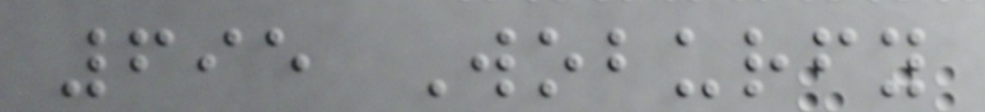695 Woburfy
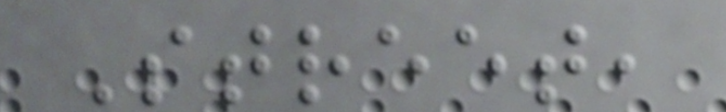Street,
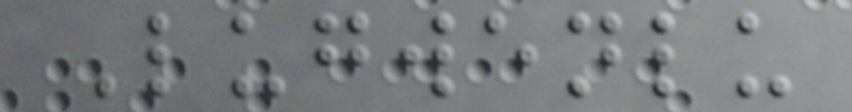Lugwenlu
